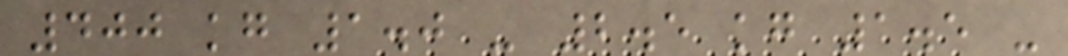400 kg 1.0 - 2.5 kg 1.5 -
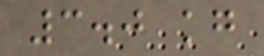3.0 kg
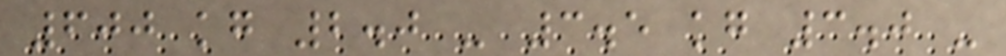600 kg 2.0 - 3.5 kg 3.0 -
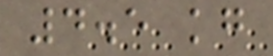4.5 kg
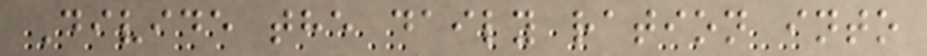Divide the daily ration into
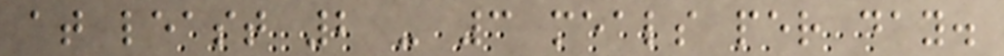at least 2 - 3 meals per day.
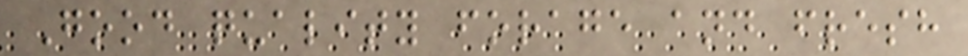Good quality forage and fresh
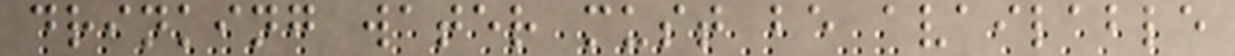drinking water must be available
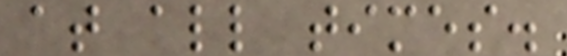at all times.
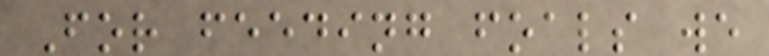For feeding foals we
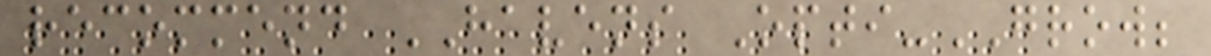recommend HAVENS Opti-GROW;
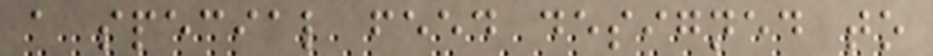a special feed designed to
